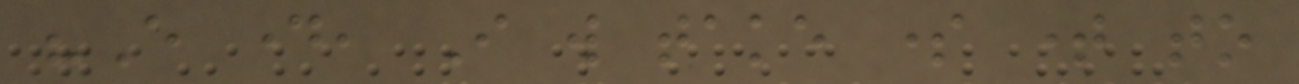"Every day, I will take some time to
